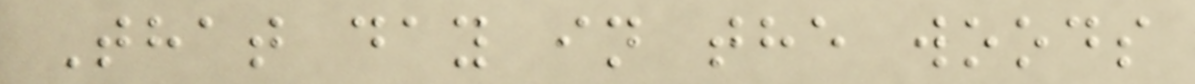That day in the woods
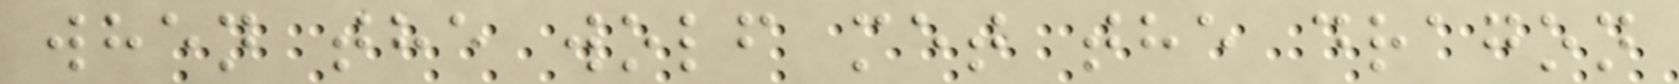when the wolf met the dragon
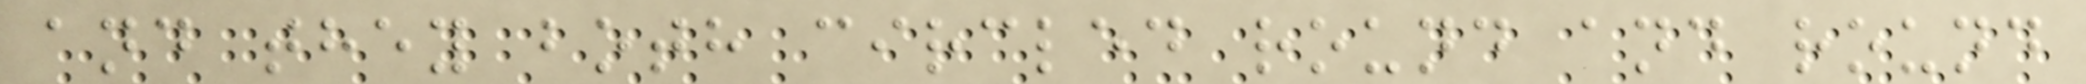and they both circled round and round
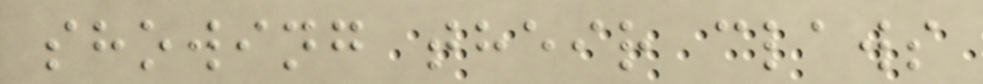showing their claws
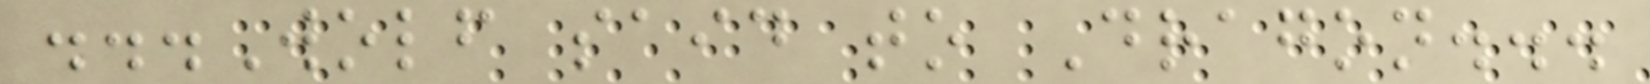...Wolf said to Dragon...
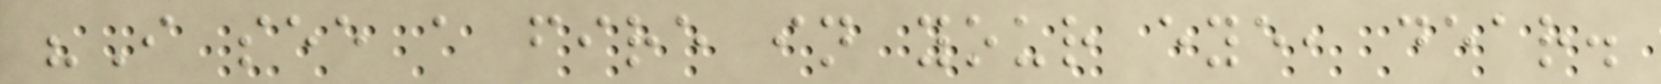"I see a fire in your eye, dear.
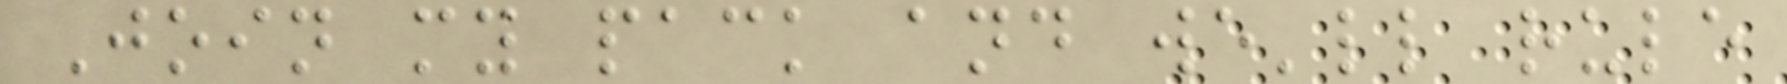Join my pack and we'll rule
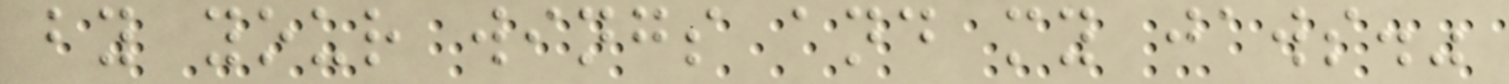by your wings and my jaws."
